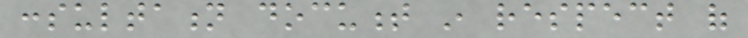consultation document in respect of
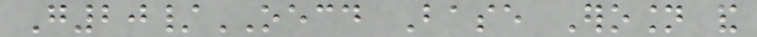G20/OECD Base Erosion and
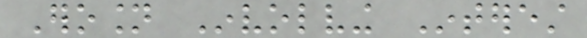Erosion Involving Interest
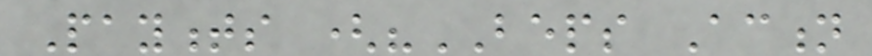Payments ("BEPS Action
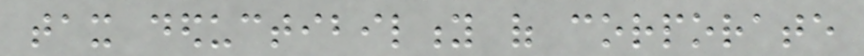tax deductibility of corporate
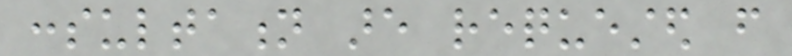consultation are requested from
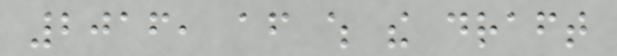2016, after which the draft
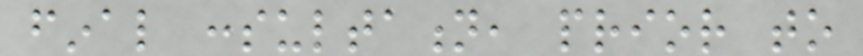final consultation, prior to
